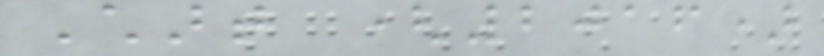Chart (2016)
